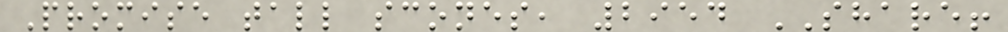Promise tall scones, 2954 SHARE!
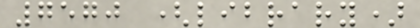7570 (library)
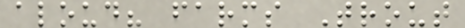aloud? farms Trout
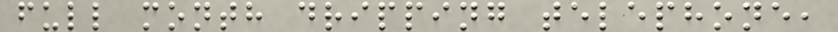full month dripping telephone,
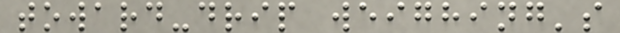toward-drip weighing's
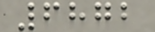6872
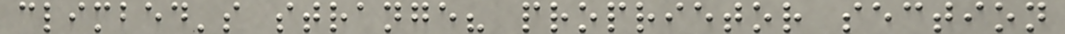climbed's strange? proprietor section
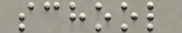school
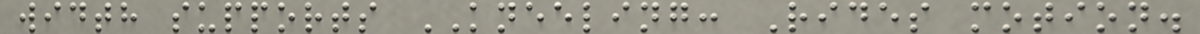width supports KNEELING: Rides motion.
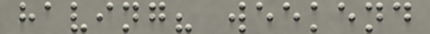having? weekend
